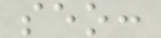seo:
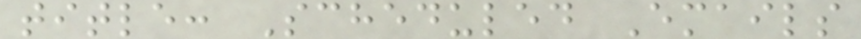title: Scheduled Emails
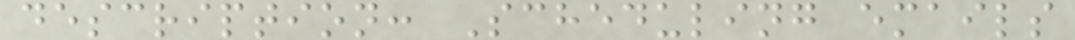description: Scheduling emails
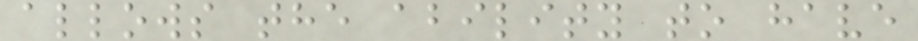allows the ability to have
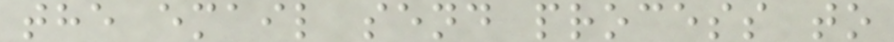the email send process to
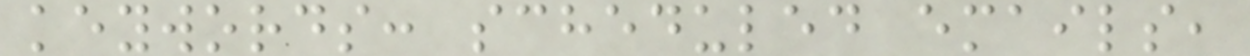keywords: scheduled emails,
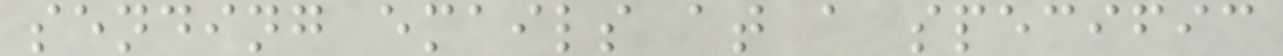sending emails at a specific
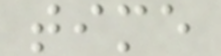time
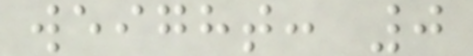weight: 0
